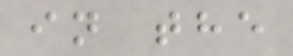in the
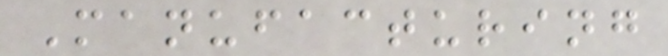Manufacturing
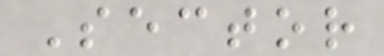Sector
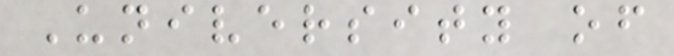University of
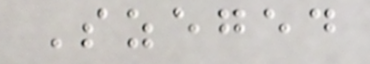Szeged
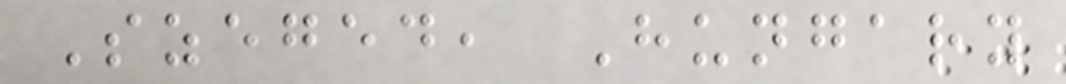Szeged, Hungary
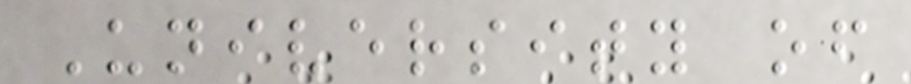University of
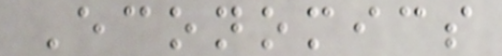Economics
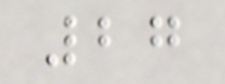27
